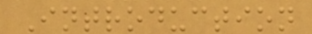Introduction
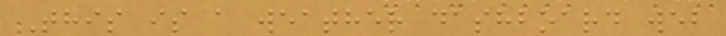This is a weather dashboard web
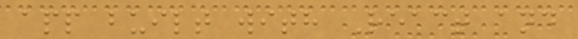app built with React and
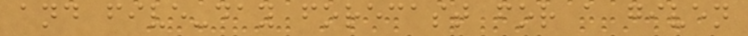and five-day forecast for a given
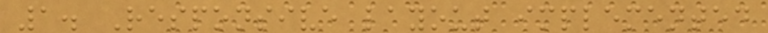1. Responsive layout implemented
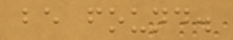be found.
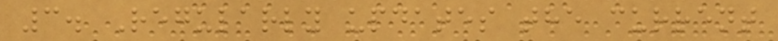3. Regularly updates the current
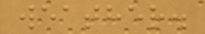weather.
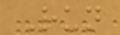Run
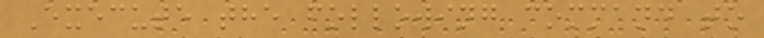Execute the following command to
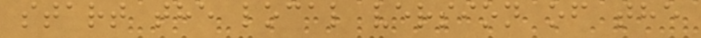start the local version of the
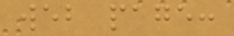web page:
